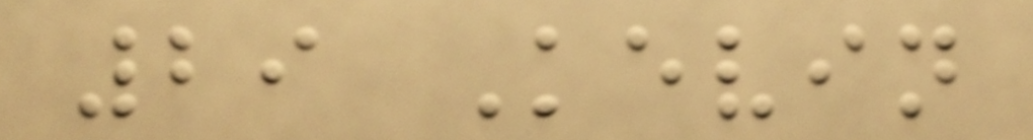29 Kevin
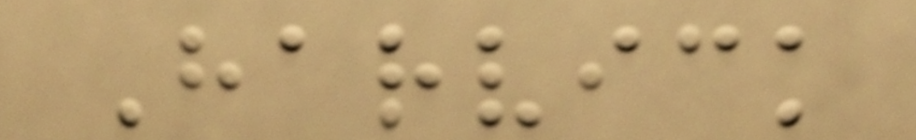Harvick
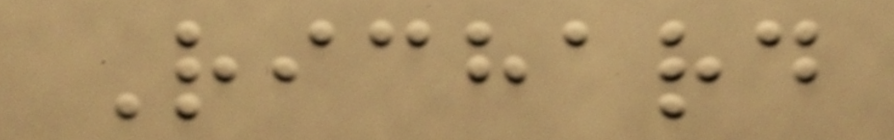Richard
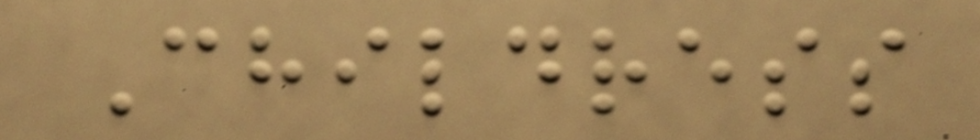Childress
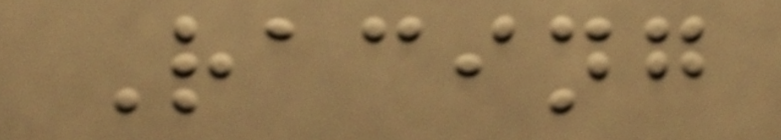Racing
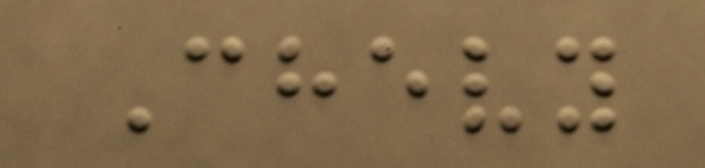Chevy
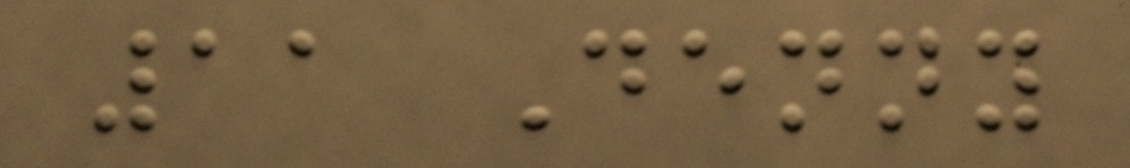11 Denny
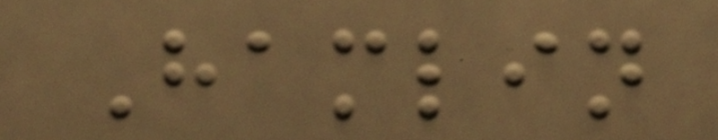Hamlin
